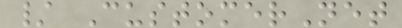/ CustomerNet
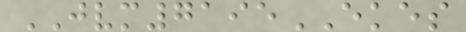JVM7195EKES
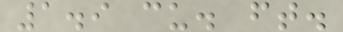1.9 cu. ft.
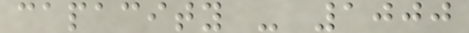capacity - 1000
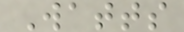Watts
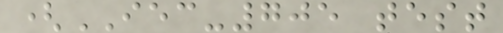(IEC-705 test
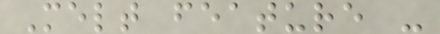Melt feature -
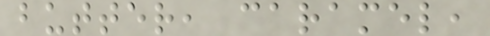butter, caramel,
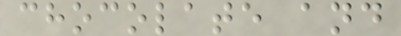chocolate and
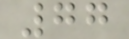77
